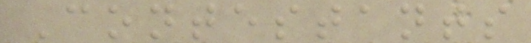Contestants
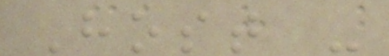Host -
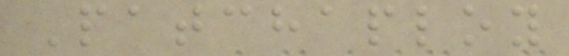Patchaploy
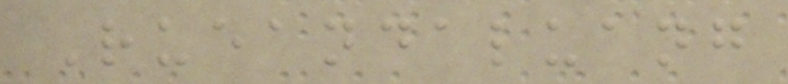Rueandaluang
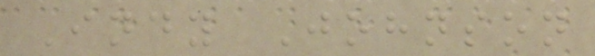Indy Johnson
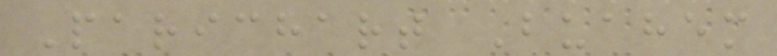Parichart Buahem
